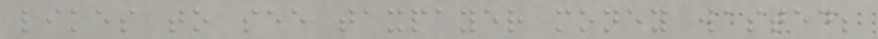likes to see taxpayer money wasted;
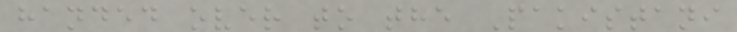handed over to the Pakistani
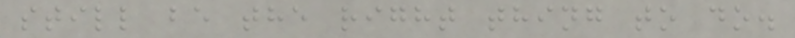still be the right thing to do.
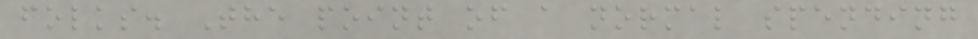folks. The point of a normal spending
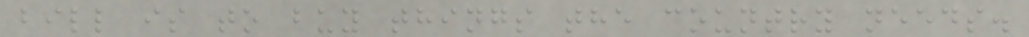bill is to buy things the country needs.
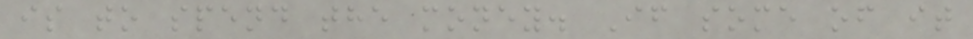is to spend the money. If some of it
